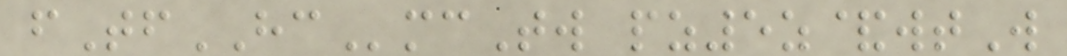fTfHCmcTw pz5z&wtW
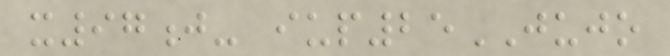x97j- iup25JUJO
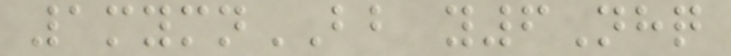1mymnBB y6Nhq
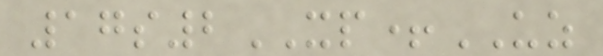17s2XP+UZ
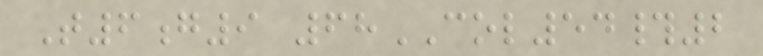T6g9 68COL54#2
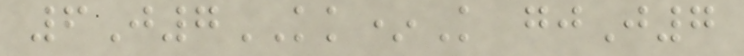6J7KK*K gjJ7
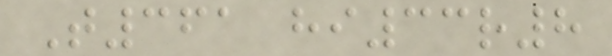T361 hi33r8
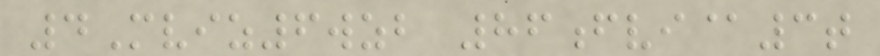4Mviz6wzb 86fvi@3t
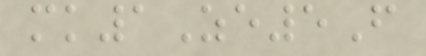mk1Ze5F
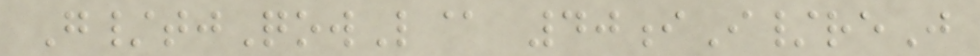G/tjQowL@ 40iI/reJ
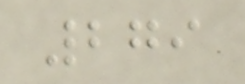279
